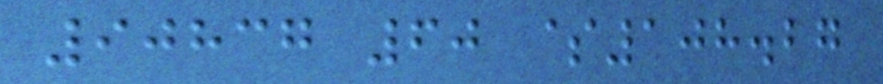90837 60 $108.27
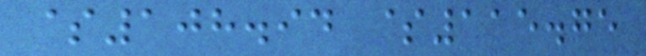$108.94 $115.75
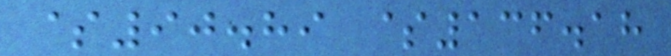$90.89 $136.18
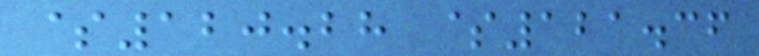$120.28 $121.36
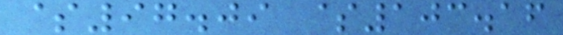$97.09 $103.16
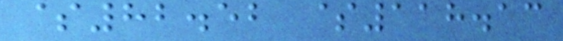$82.52 $118.13
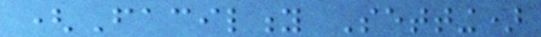(Facility Setting)
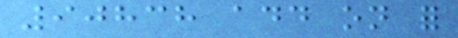90838 add on for
